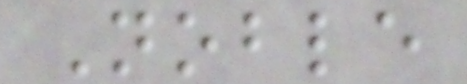Noble
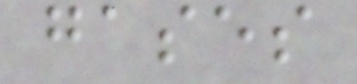gases
